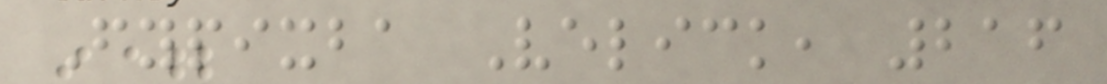Fypixba Velick, 216
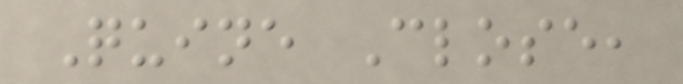Quine Close,
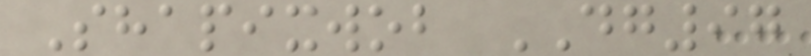Shapixwob DG97
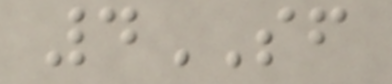4SF
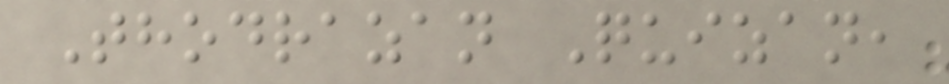Thodrazan Quizan,
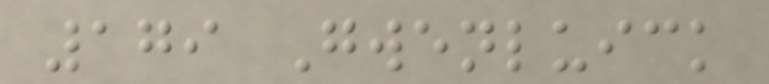179 Gwenluick
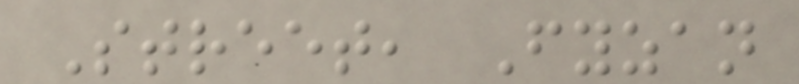Street, Fyzan
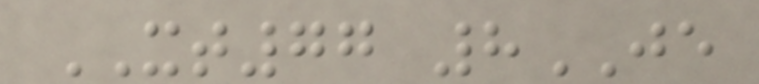XT77 8JE
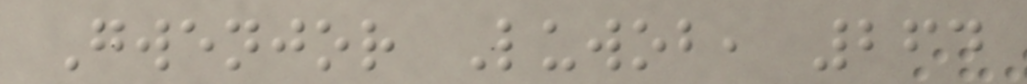Gwenjor Luwob, 264
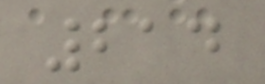214
